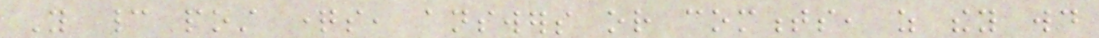You cannot post questions, answers or comments, as they would
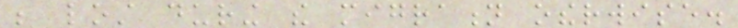be lost during the migration otherwise.
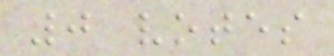0 votes
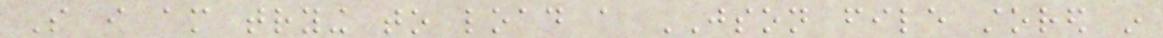So i am trying to load a JSON file stored in
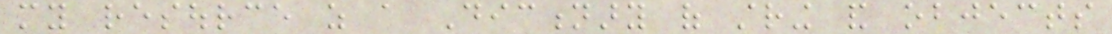my resource as a Dictionary of string and objects
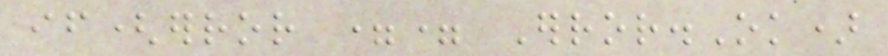if(error == Error.Ok)
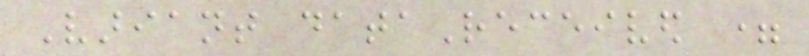Variant dataReceived =
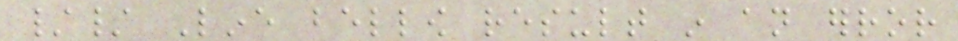// Line bellow result in an error
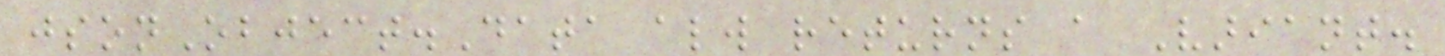jsonObject.Data always returns a Variant.
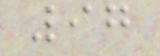97
